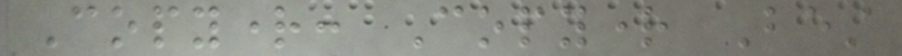Copyright: Copyright Best
